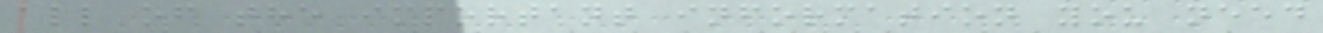all of the important information you need
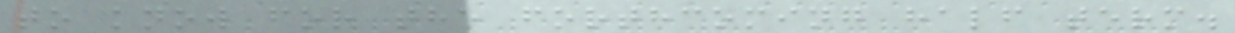to know for the forthcoming half term.
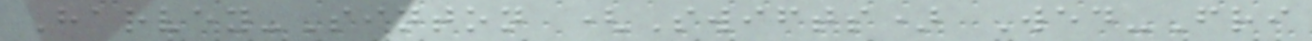Harvey-Sinton (Swifts) Wed-Fri
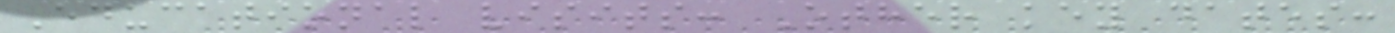Educational visits: Other key dates:
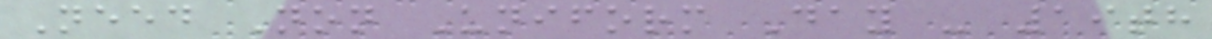Need Non Uniform Day - 19th
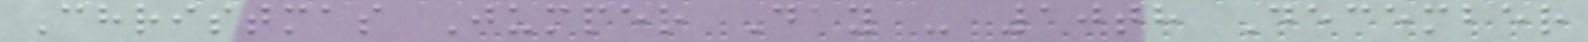Christmas Jumper Day - 10th December
